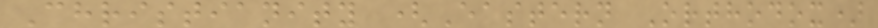Christianity (Eastern Orthodox)
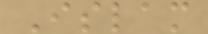Islam
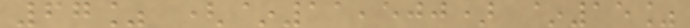67% (~11,500) ~15%
